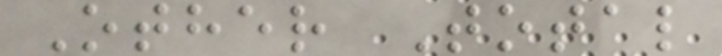Other Total
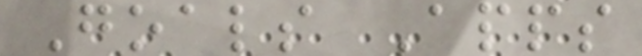Goals Apps
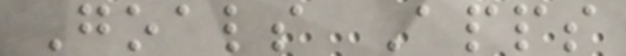Goals Apps
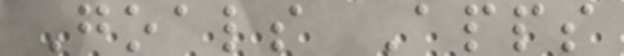Goals Apps
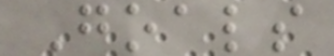Goals
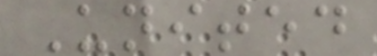United
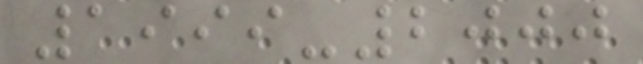1999-2000
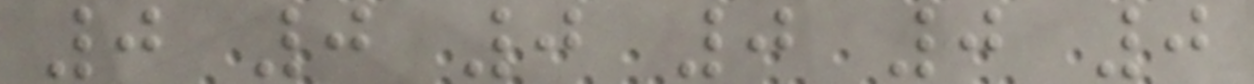0 0 0 0 0 0
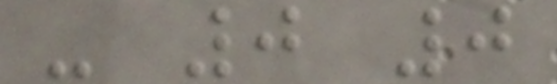- 0 0
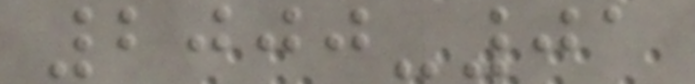2000-01
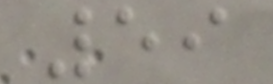59
